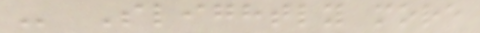- Slightly more
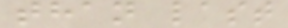than last
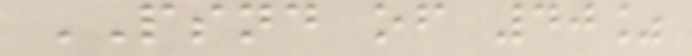PSND of 40%
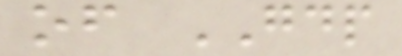of GDP
